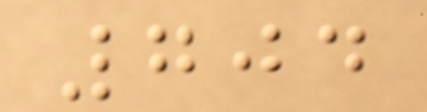704
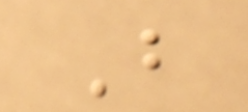B
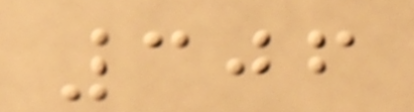306
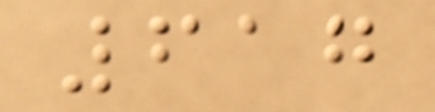617
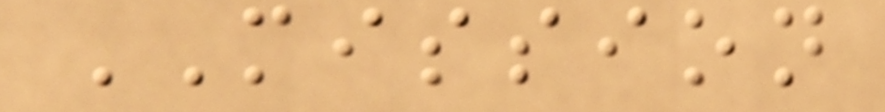MISSION
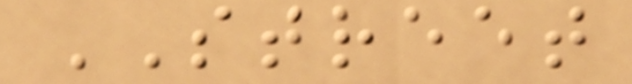STREET
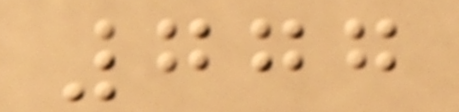777
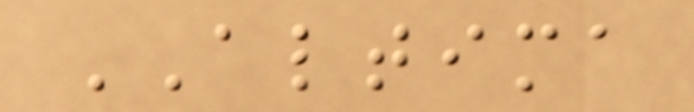ALTIMA
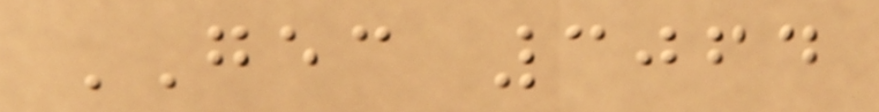GEC 3064
